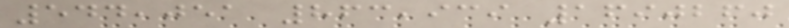544,051 863,939 1690260
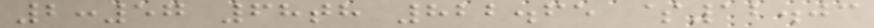2:57 68th 822.65 $12.03
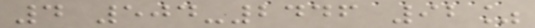4 504-2446 92%
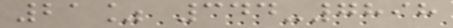21% 344-7898
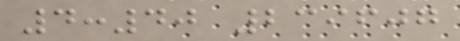4:40 239607
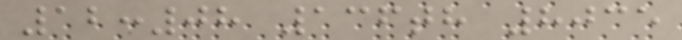12:08 136th 8035
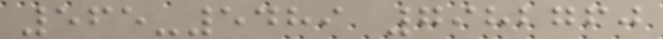565-5489 7982760
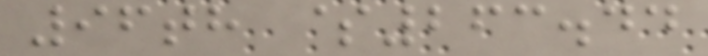96th $263.44
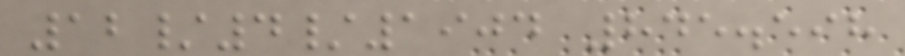12/4/1904 845.598
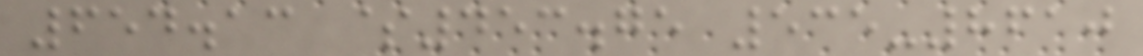654.13 $453.75 535-8610
